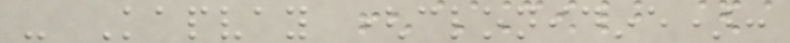- Kapvay (clonidine):
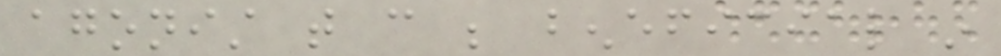agonist that can be beneficial in
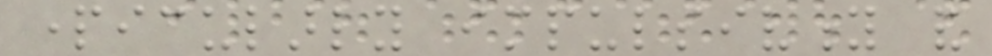particularly impulsivity and
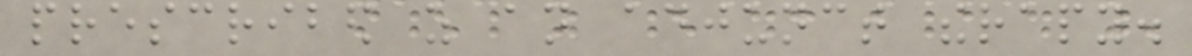prescribed as an adjunct therapy.
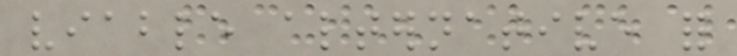viable alternative for
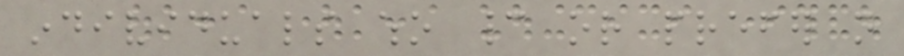individuals who cannot or prefer not
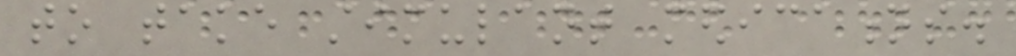to take stimulant medications.
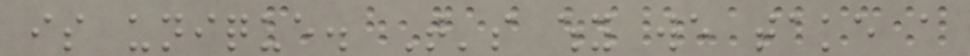is unique. That's why we take a
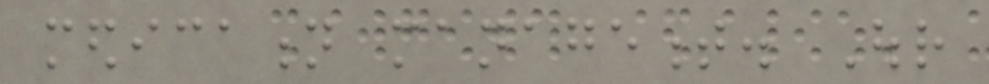medication management. Our
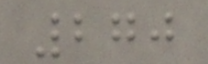270
